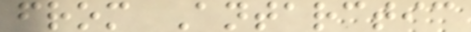from Antarctic
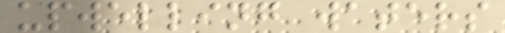upwelling waters
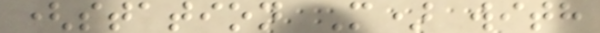(station M) with
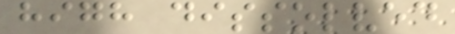high dissolved
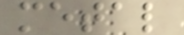metal
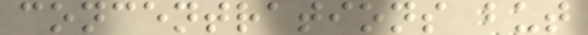concentrations but
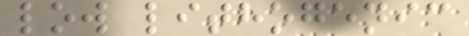low lithogenic
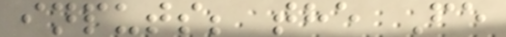inputs; the Fe
